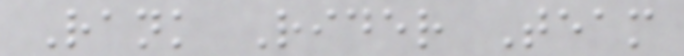Rank Rider Team
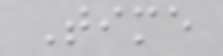Time
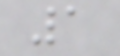1
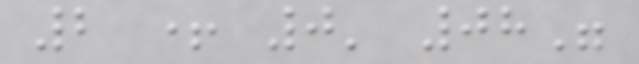2 + 0' 08"
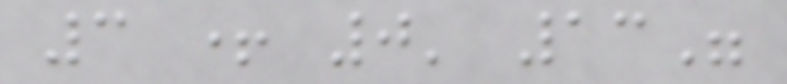3 + 0' 13"
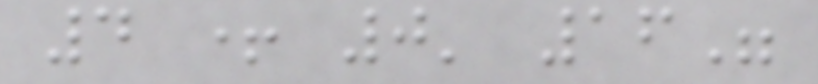4 + 0' 16"
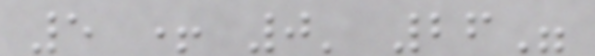5 + 0' 26"
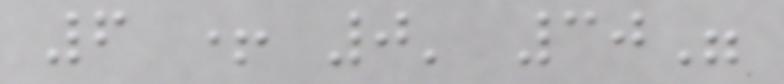6 + 0' 30"
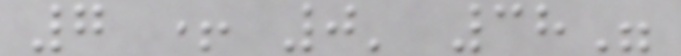7 + 0' 38"
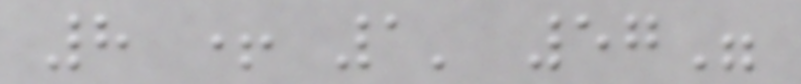8 + 1' 57"
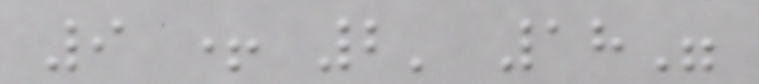9 + 2' 18"
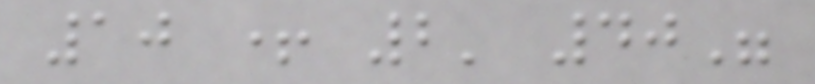10 + 2' 40"
